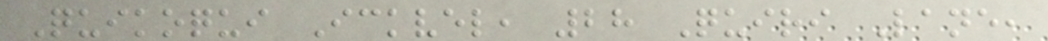Quikoqui Ickvel, 28 Quiri Lane,
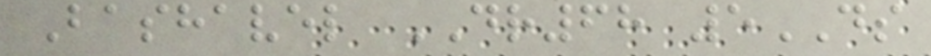Bashavel DR68 5DS
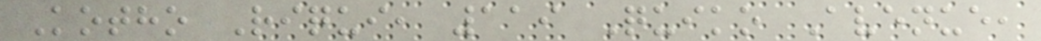Kotho Riqui, 119 Quiko Avenue,
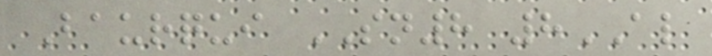Baurqui SN8 8AL
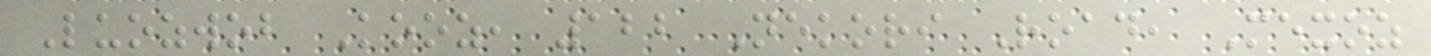Luozwob Kooz, 122 Nekori Road, Mexoz
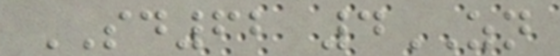SD62 4ZN
